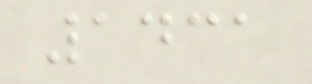1431
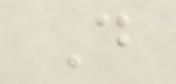D
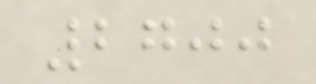2700
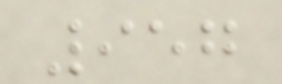957
